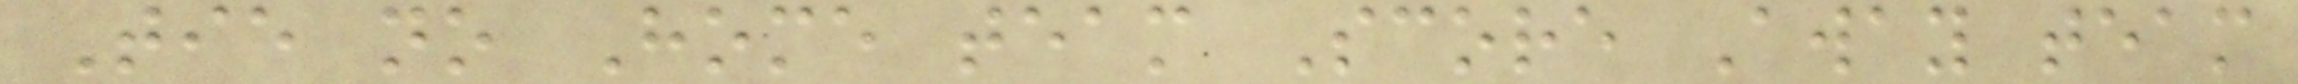Tie no Home team Score Away team
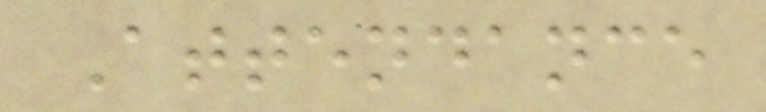Attendance
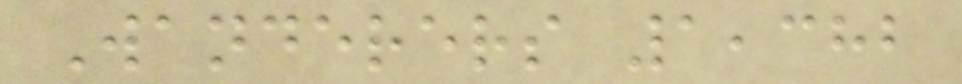Wanderers 1,382
